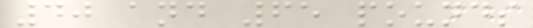40 and 65 pounds
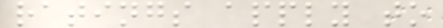ratings apply to
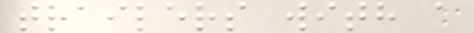trailers with a
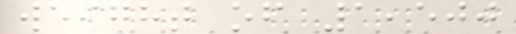weight of 1,500
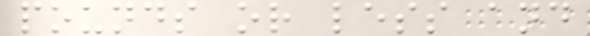pounds or less and
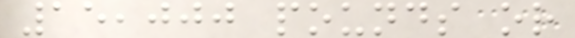15,000 pounds or
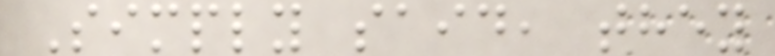Simply said, they
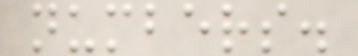numbers.
